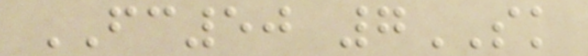FC50 7SK
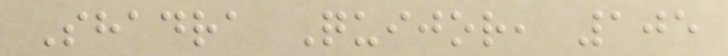Shadra Quijor, 105
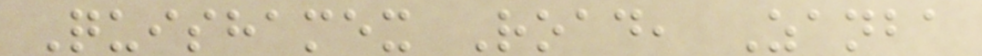Quishamex Road, Zanba
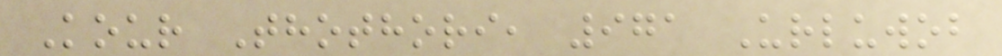Kour Thothori, 971 Urluwob
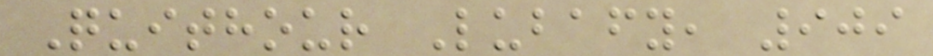Quithour Lubafy, 909
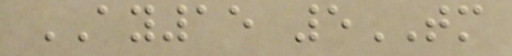AY15 5TM
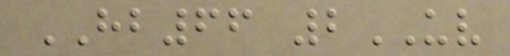HB66 2UV
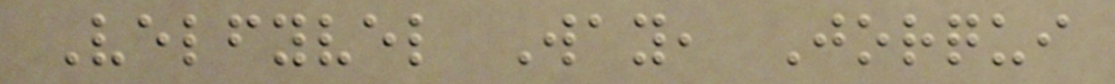Velfyvel Way, Jorqui
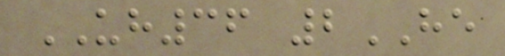UH36 2HE
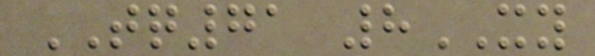TQ71 8XY
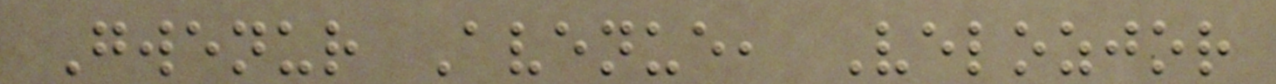Gwenur Avenue, Velozjor
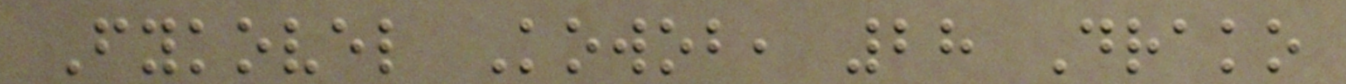Fykovel Kowob, 28 Drako
